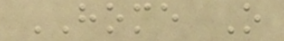HOME O
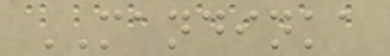MANDINKA
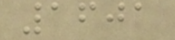1601
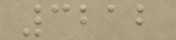3212
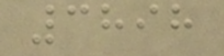3898
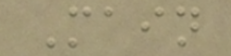Main
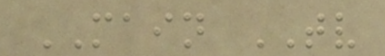MAIN TV
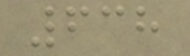638
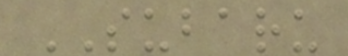SUBARU
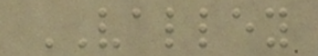VALLEY
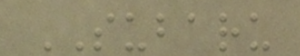SUBARU
